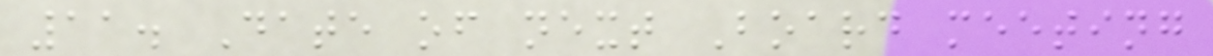11. Date of next Board meeting
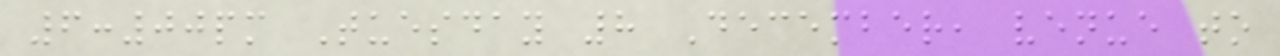6:00pm Tuesday 8 December, venue to
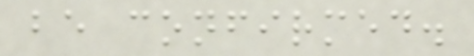be confirmed.
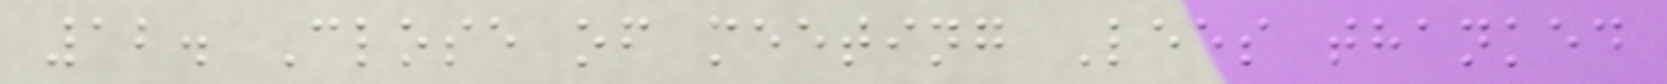12. Close of meeting Lees thanked
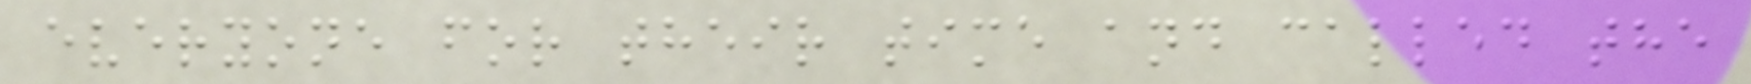everyone for their time and called the
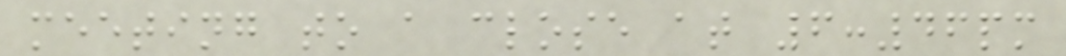meeting to a close at 6:46pm
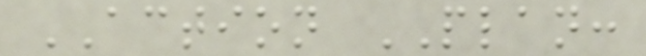ACTION PLAN:
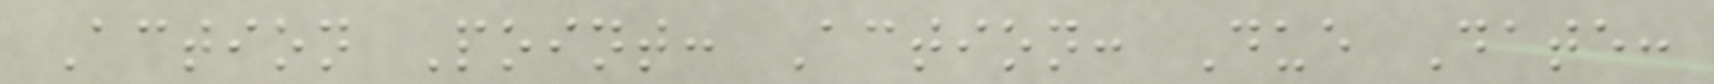Action Point: Action: Due Date:
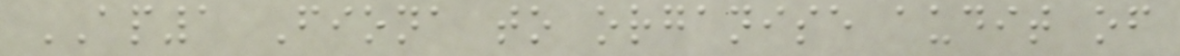AP1 Fiona to organise audit of
